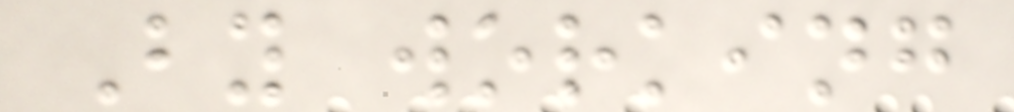By working
